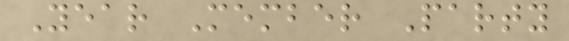Year Member Party
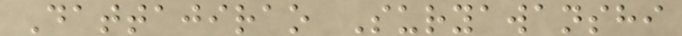Dattajirao Suryawanshi
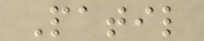Patil
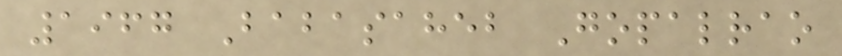1967 Babasaheb Gopalrao
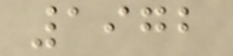1972
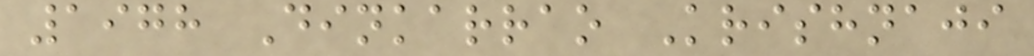1978 Dinkarrao Krishnaji
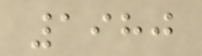1980
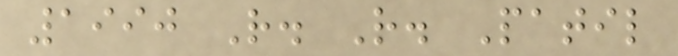1990 R. R. Patil
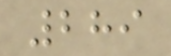289
